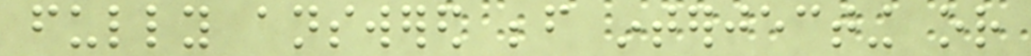fully answered before interjecting or
